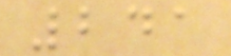241
